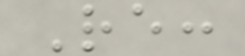Re:
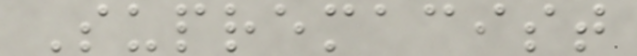Supremacist
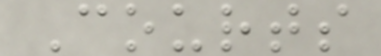Courts
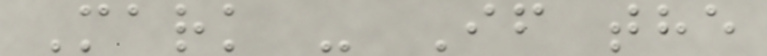Mark - If the
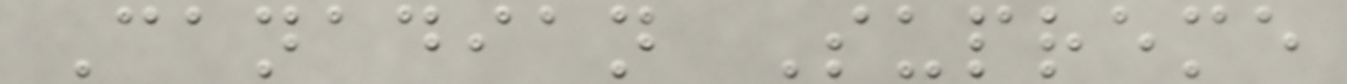Canadian Supreme
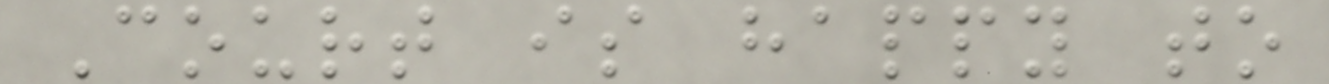Court is happy to
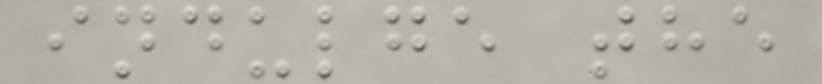indulge the
